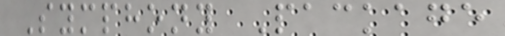Symphony Package
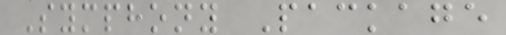Symphony Package
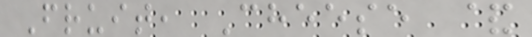Fruit, Cheese &
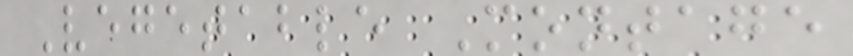Vegetable Montage
